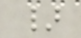}
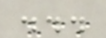...
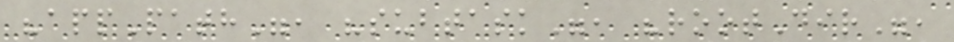"appPath", "subtask", "rootDir",
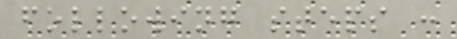following steps :
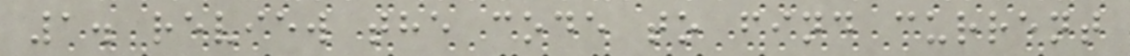1. review the code to find current
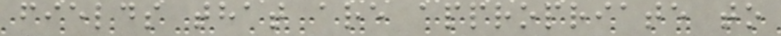fields that are appropriate to
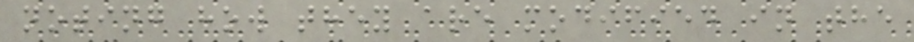noting how they are modified in the
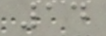14
